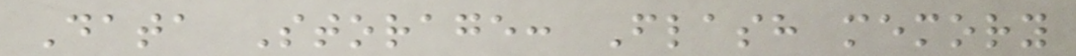Data Storage: Flash memory
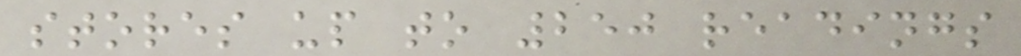stores up to 250 readings
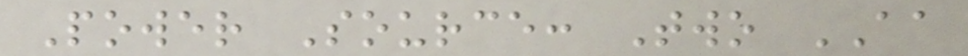Power Source: Two AA
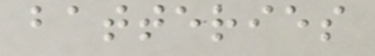batteries
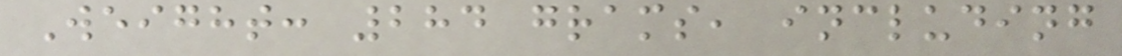Weight: 284 grams, including
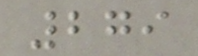279
